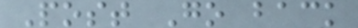Post Go back
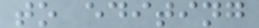to editing
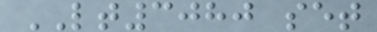LT3080 set
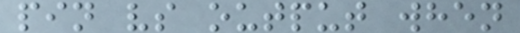pin vs output when
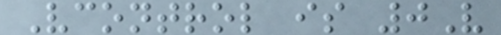Vcontrol is 0V
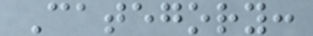Category:
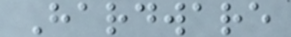Hardware
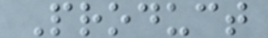Product
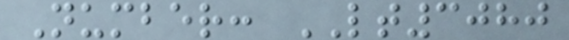Number: LT3080
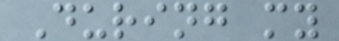During my
